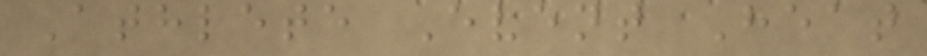Athlete Event Heat
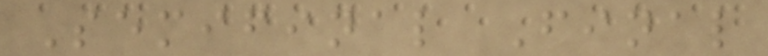Semifinal Final
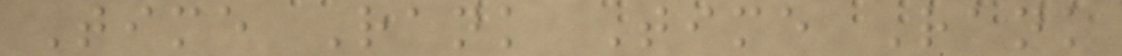Time Rank Time Rank
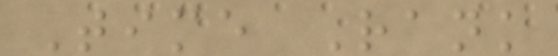Time Rank
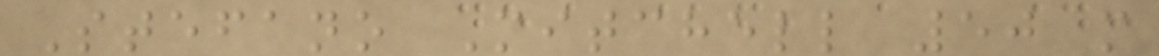Stefano Mitchell 50 m
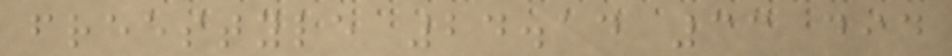freestyle 24.14 33 did
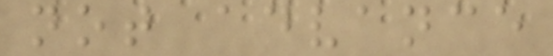not advance
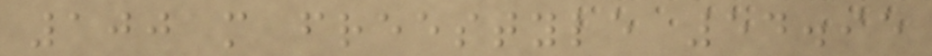100 m freestyle 54.95
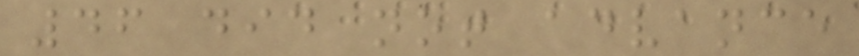46 did not advance
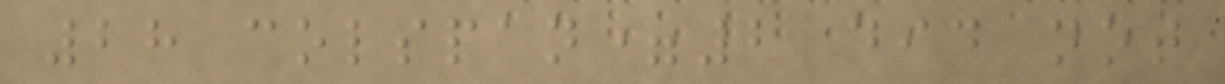28 colspan=2 did not
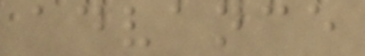advance
